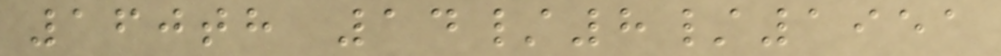160th 14/8/1951
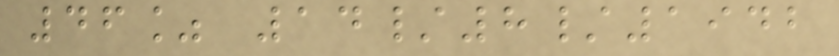46% 14/8/1942
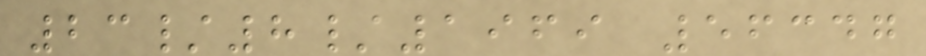23/8/1969 56347
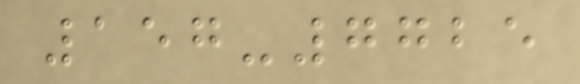157-7725
